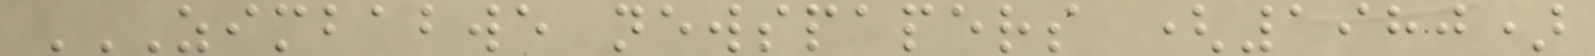ZIMBABWE NEWSPAPERS (1980)
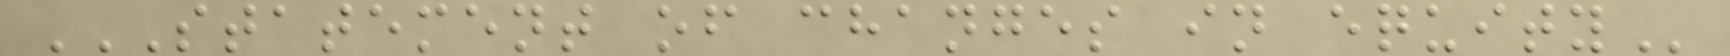STATEMENT OF CHANGES IN EQUITY
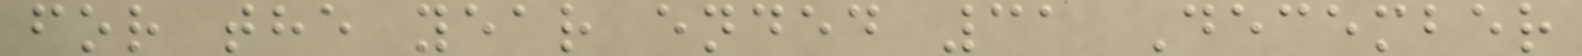for the year ended 31 December
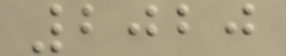2020
